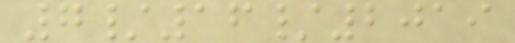7/16/2019
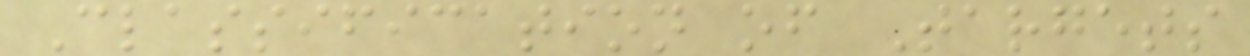Classification of Targets
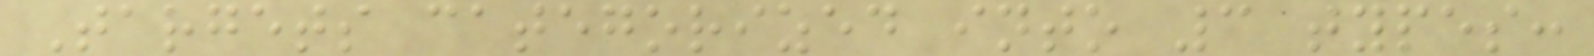Targets categorized into 3 types:
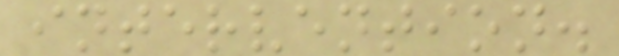intervention.
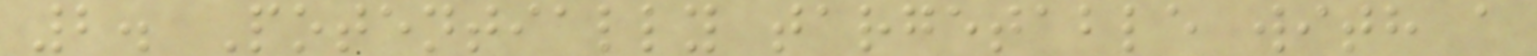2. Potentially targetable with a
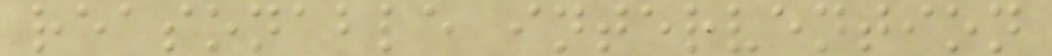reasonable intervention
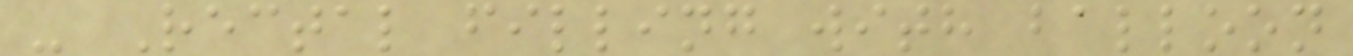- Rectal filling with balloon
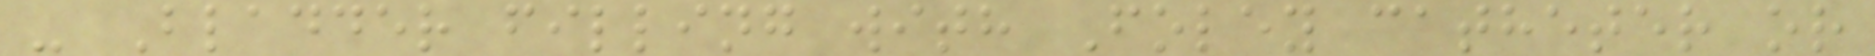- Bladder filling with Foley catheter or
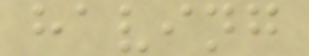having
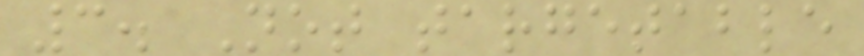3. Not targetable
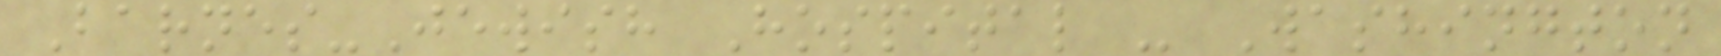Barnes-Jewish Hospital - Washington
